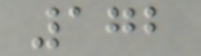172
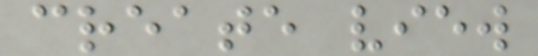create view
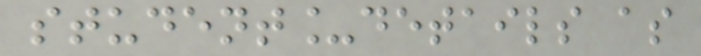student_details as
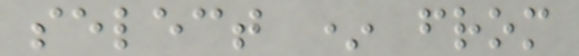select * from
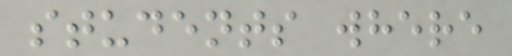students where
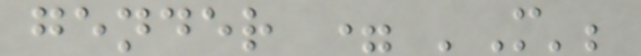gender = 'M';
